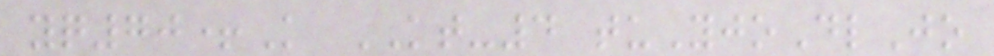yq70+K KT-4 tuYjoDlJo
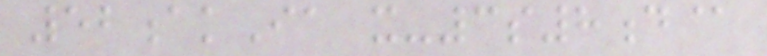52akIa x-3s8d@
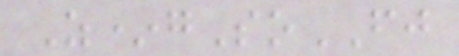Z*gSoFJ
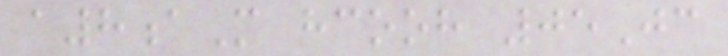a8aM hcooh 05Jc
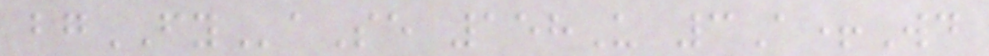bgFYaSe 158U 3A+Wd
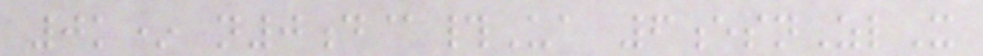0k* n0d@#Ua 6esnZlX
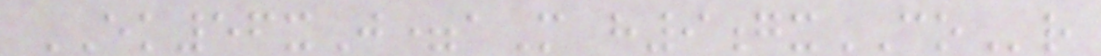EK56xJ=aM h9gxCOr
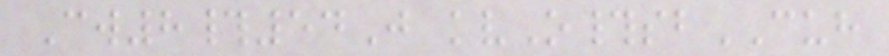Cw8#54J kvO#sbCUH
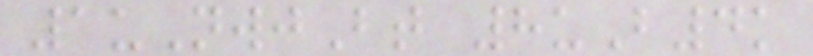1uNwjBt 8uB4k
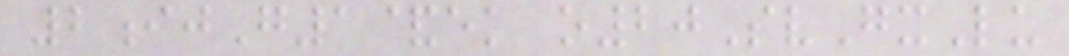2ijG1&ek o20SvGxLu
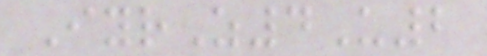IyrZ4U2
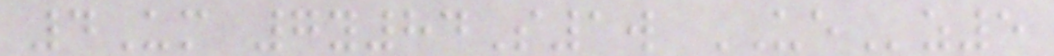4Um 7y84S1w UEz5
